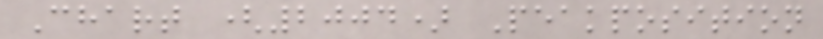Chart (2004) Peakposition
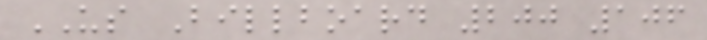US Billboard 200 106
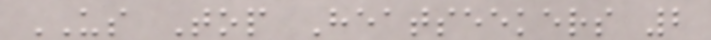US Top Heatseekers 2
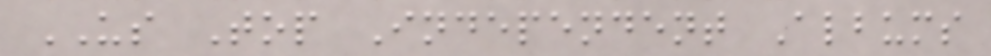US Top Independent Albums
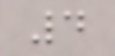4
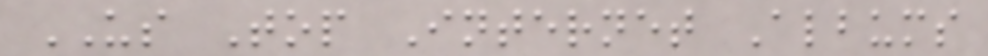US Top Internet Albums
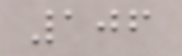106
